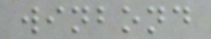winbond
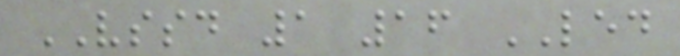VSSD 1 16 LED
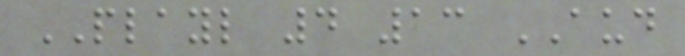PLAYL 4 13 AUD
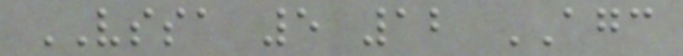VSSA 5 12 AGC
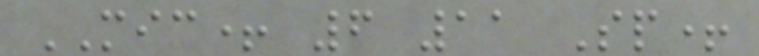MIC+ 6 11 Sp+
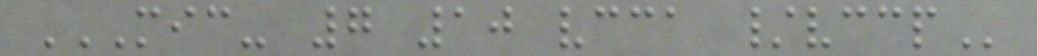MIC- 7 10 VCCA /VCCP
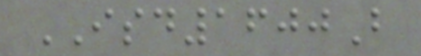ISD1600B
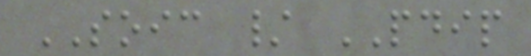SOIC / PDIP
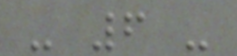- 6 -
